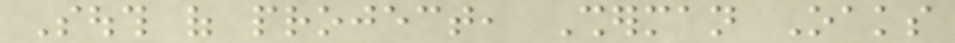South of project, Sherman Oaks
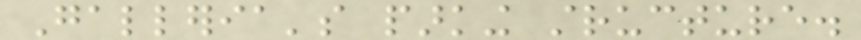Galleria's parking structure.
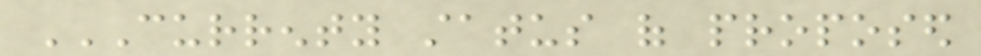CURRENTY STATUS OF PROPOSED
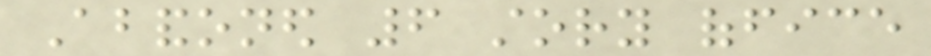Abandoned 6 story office
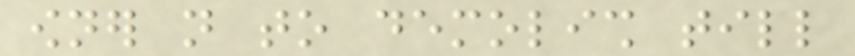owner not to demolish till
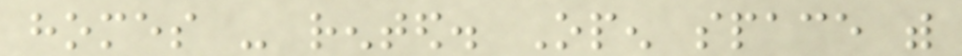homes - rented. Open space with
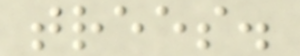trees.
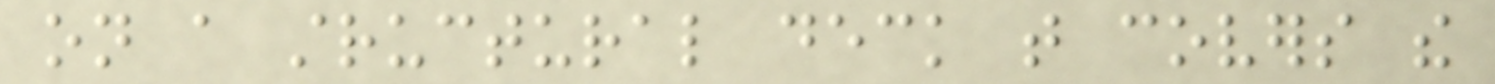on a structural deck that covers the
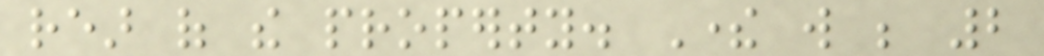rear of the property. There will be 2
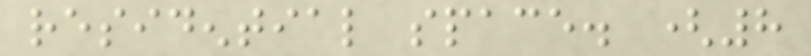residential space. (8
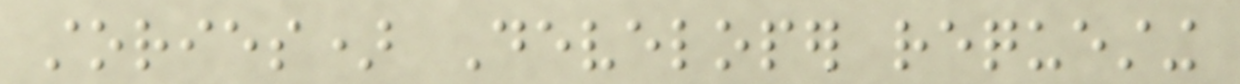stories) Developer requesting
